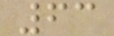63
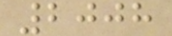2008
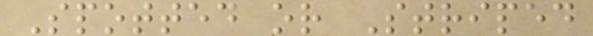Spotted or Striped
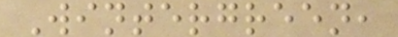Wintergreen,
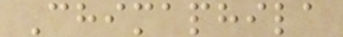Chimaphila
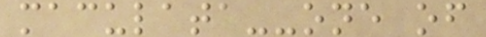maculata--one of
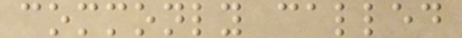commonly called
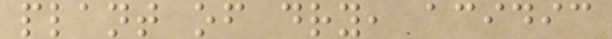plant of dry, acidic
